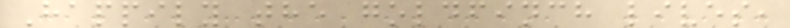Happily the goldfinch lives,
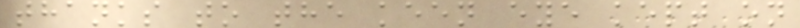thanks to the keen eye kept on
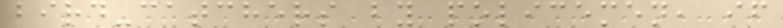bird-catchers by policemen, if
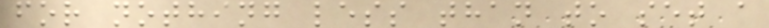for nothing less than to set a
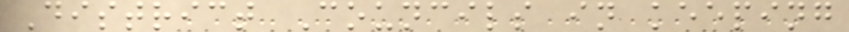District Councils in keeping
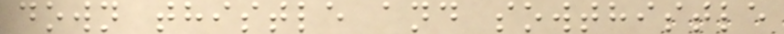down thistle and sowthistle
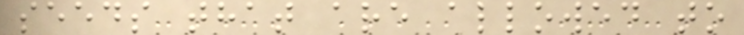seeds that are allowed to
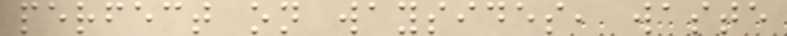perfect on waysides, waste
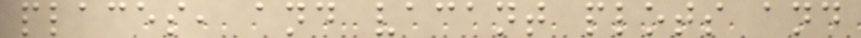places, and vacant plots and
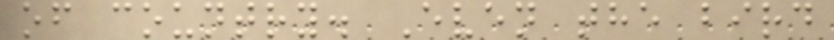of country. Even the bird
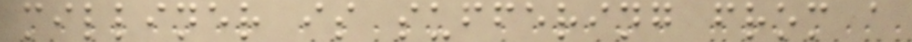milliner is suffering from a
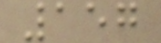157
